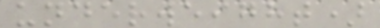underweight)
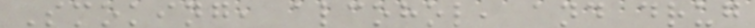Smoking, alcohol, and drug
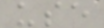use
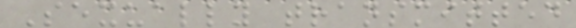Sexually transmitted
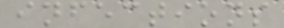infections
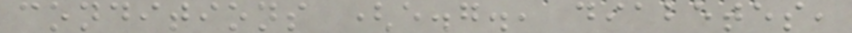conditions (e.g., diabetes,
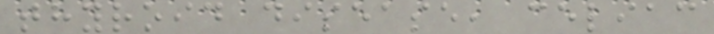thyroid disease, celiac
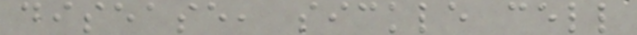disease, sickle cell
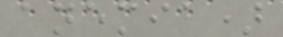anemia)
